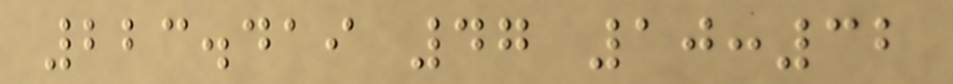223.419 47 10:32
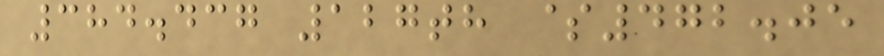384.437 127th $472.05
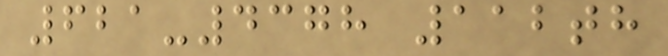621-4378 112th
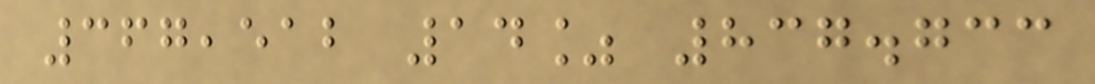367,512 14% 837.733
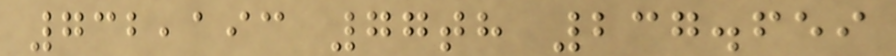732,193 77th 237.659
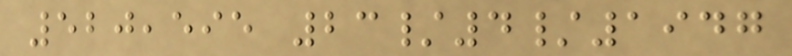520,595 23/4/1947
